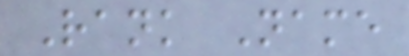Rank Name
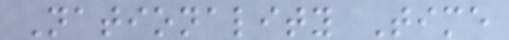Nationality Time
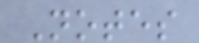Notes
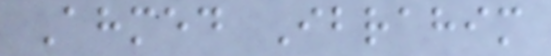Ahmed Ibrahim
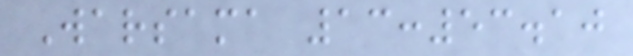Warsama 13:53.10
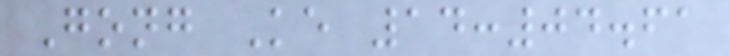Gong Ke 14:04.61
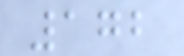172
